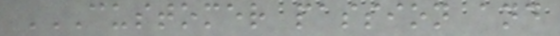CUSTOMER PASSION AND
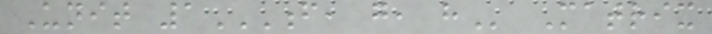Unit 1F, G, H Matrix
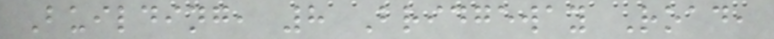Building, 8 Bridgeway Road,
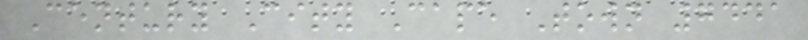Century City Cape Town 7441
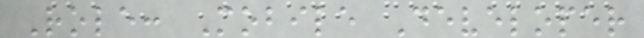Role: Mobile Developer
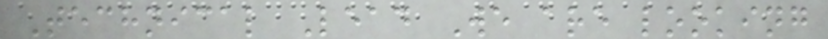Technical Lead We are looking
